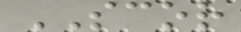SCOR
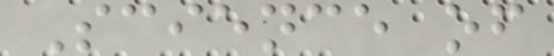Science of
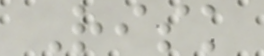Risk
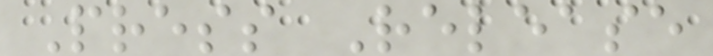Press Release
